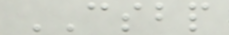CSBP
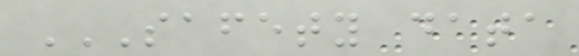SAFETY DATA
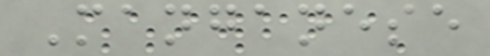Manganese
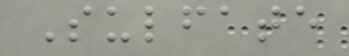Sulfate
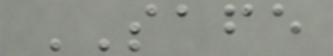SAFE
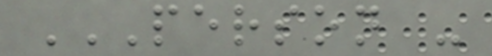PERSON -
